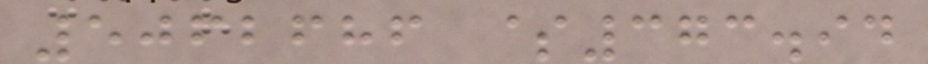5062686 $373.94
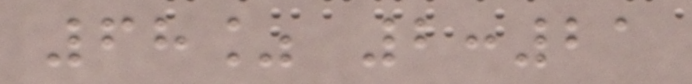68% 2:21
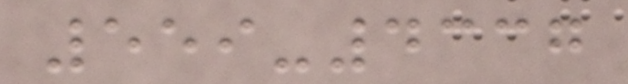559-4337
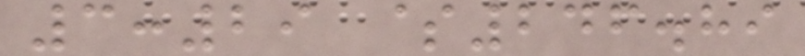3:29 $246.89
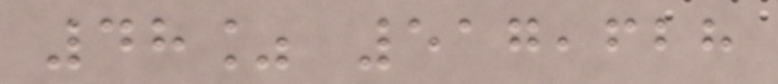48% 517,628
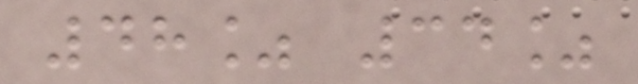48% 34%
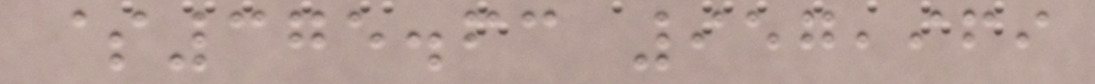$375.63 957,969
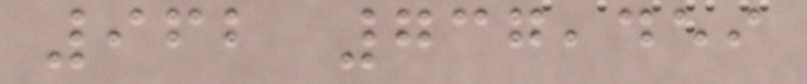962 737,459
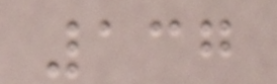137
